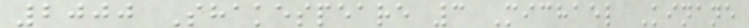2000 Shakespeare 3 Michael Kinane
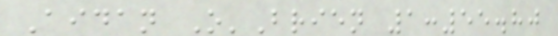Aidan O'Brien 1:55.80
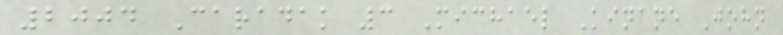2004 Caradak 3 Michael Kinane John
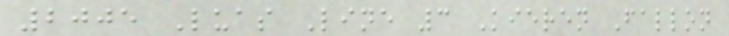2005 Luas Line 3 Kieren Fallon
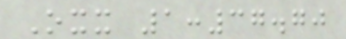Oxx 1:37.70
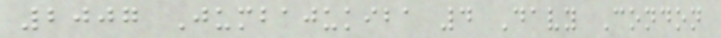2007 Jumbajukiba 4 Davy Condon
